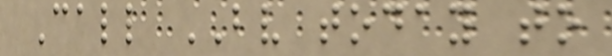Call BV today to
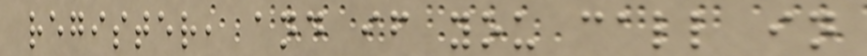register, and if you call in
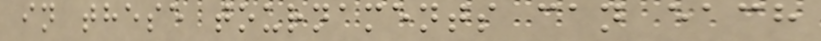in these tournaments can each
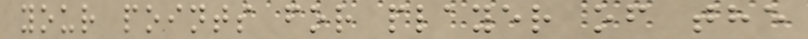your points for player of the
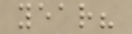year?
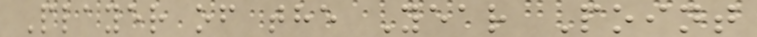Player of the Year Point
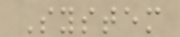System
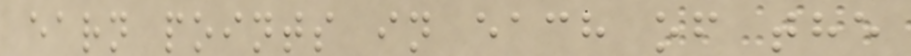earn points in each of the
